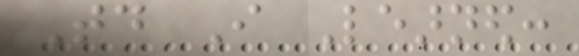Today I Learned:
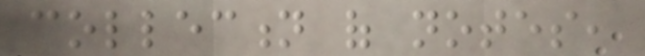collection of notes,
